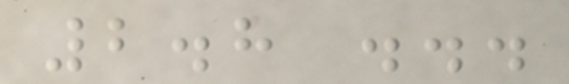2.8 ...
